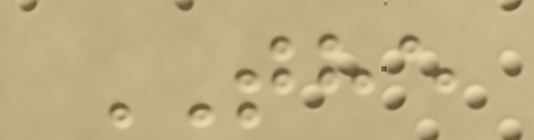THE
